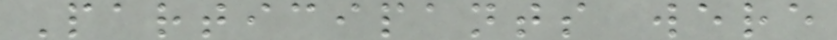Participants were
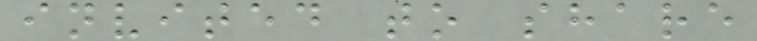invited to share
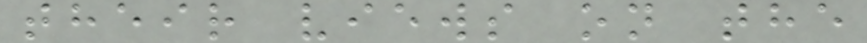their views on the
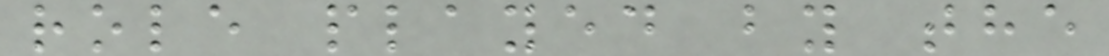role played by the
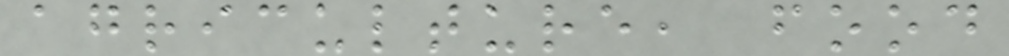agriculture, food
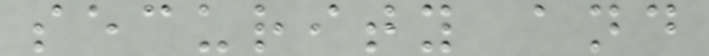security and
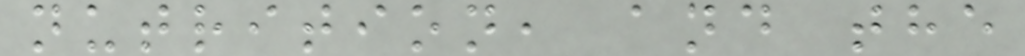nutrition, and the
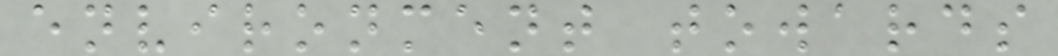environment towards
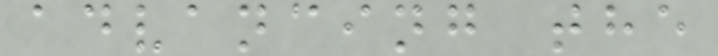advancing the
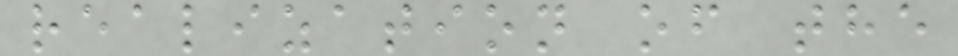realization of the
